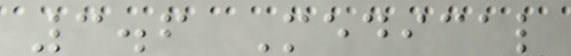3.6 Medical
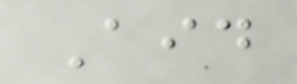Aid
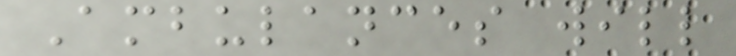Ambulances will
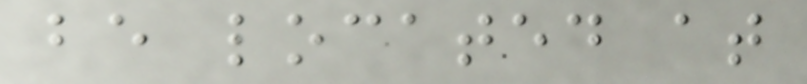be located at
